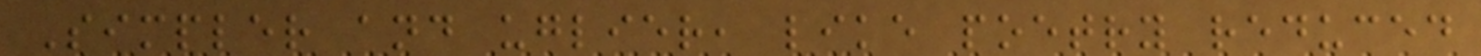Simpler and uglier, like poetry reduced
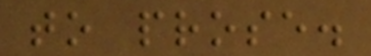to prose.
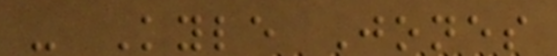- Kyle Jones
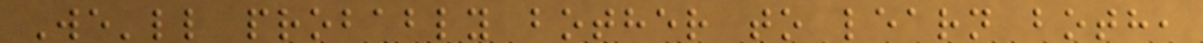We'll probably bother to learn both,
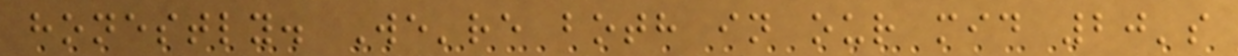honestly. We're both in our mid 20's
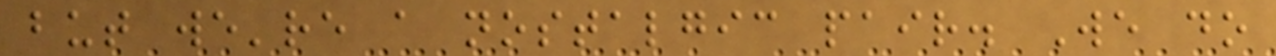but we're a nostalgic pair. We do
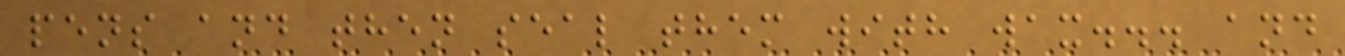pens and then seal them with wax... and
